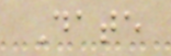Date
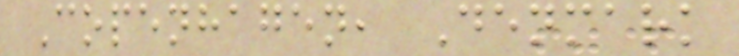Copenhagen, Denmark
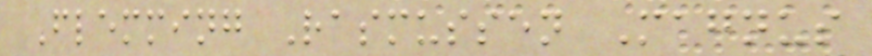Flemming Rasmussen Magnus
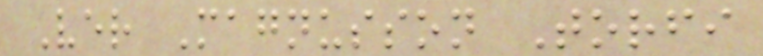Ver Magnusson Torfi
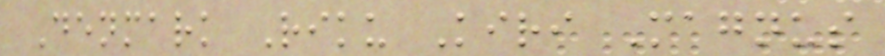Denmark Riku Kiri Magnus
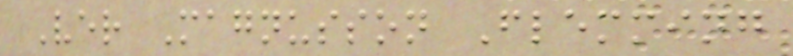Ver Magnusson Flemming
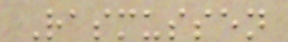Rasmussen
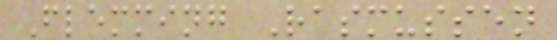Flemming Rasmussen
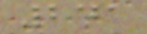241
